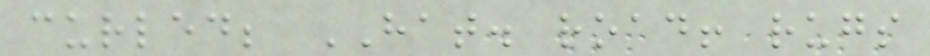curled; HAT. road! rugs
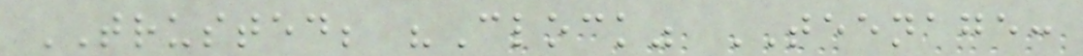TRUSTED; "Clock" TEENAGE:
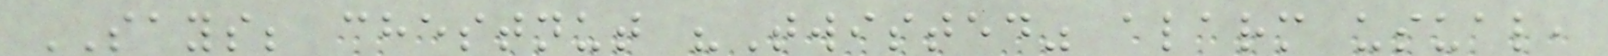SAYS; chestnut "Twisted" alarm usual,
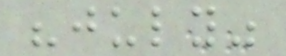"july"
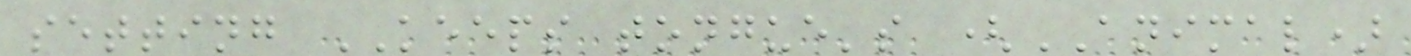setting KEEPS tongue's (ANIMAL)
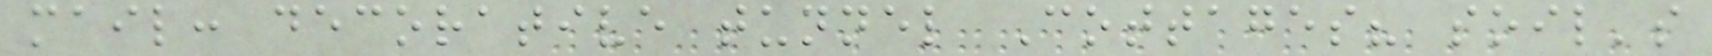mail: decorative tunnel Cottages? soil's
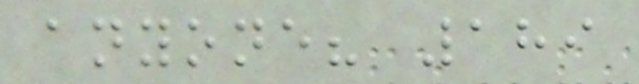anyone? 189
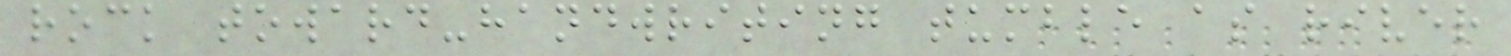rock toward-handwriting tumble as river
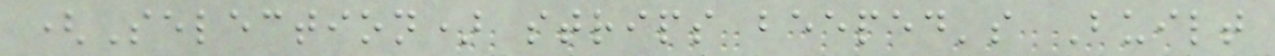(Selection) strips beeped's Built
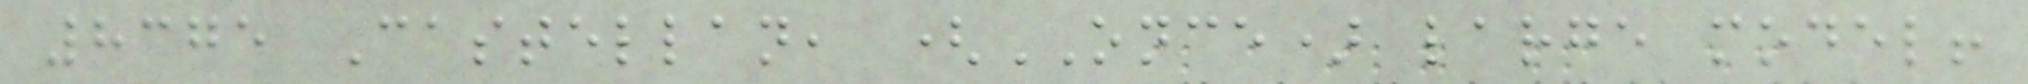8375 Castellan, (ONCE) large model!
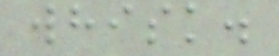whisk.
